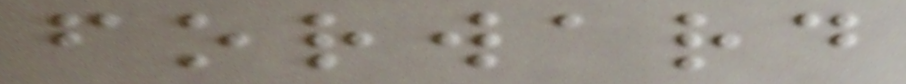forward
